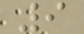9
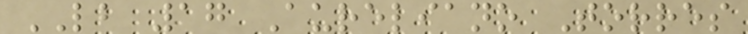LB 17 Aureliano Torres
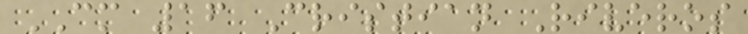CM 16 Cristian Riveros
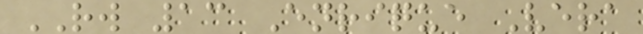RW 13 Enrique Vera
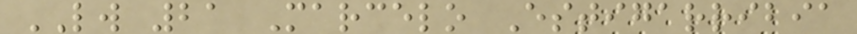LW 21 Marcelo Estigarribia
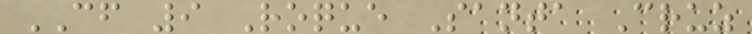CF 9 Roque Santa Cruz
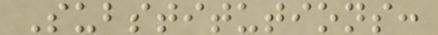Substitutions:
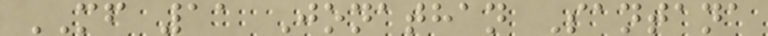MF 11 Jonathan Santana
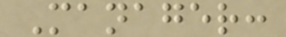Manager:
